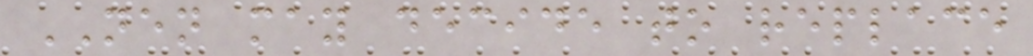NEN may decide to replace
